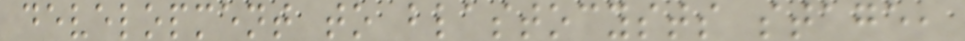development to blastocysts stage,
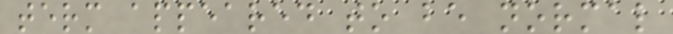term appeared to be normal
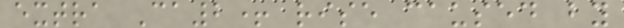extra Ca2+ rise caused by
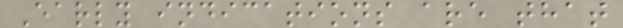Early indications are that
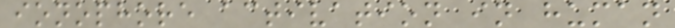ionophore activation in human
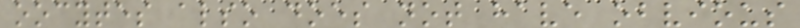oocytes also does not have obvious
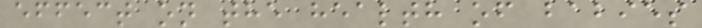effect on the health of babies
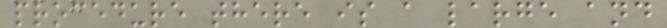procedure there is a large and
